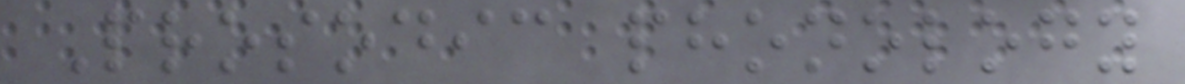Prosodic phonology
